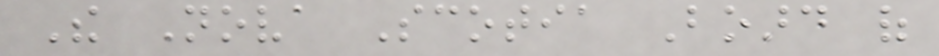The Nova Scotia Board of
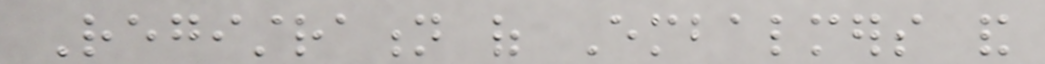Registration of Embalmers and
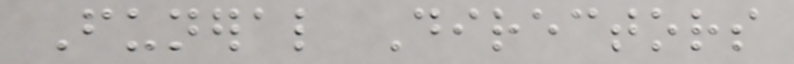Funeral Directors
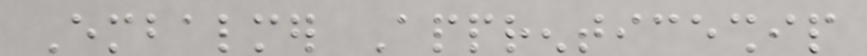Embalmer Apprenticeship
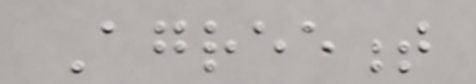Agreement
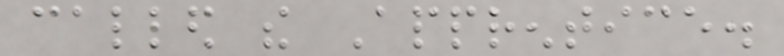called the Apprentice.
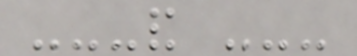---and ---
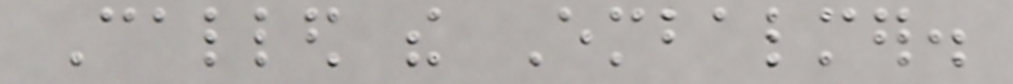Called the Embalmer.
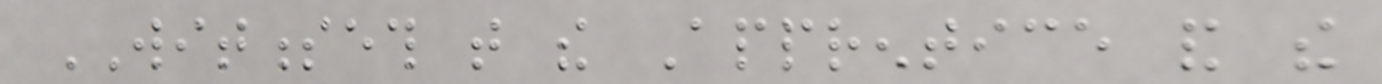WITNESSETH that the Apprentice and the
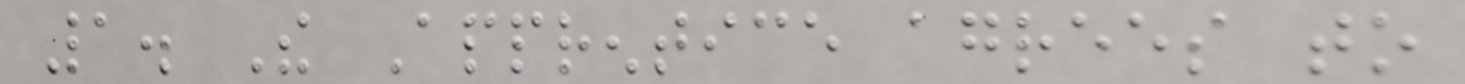1. The Apprentice agrees to
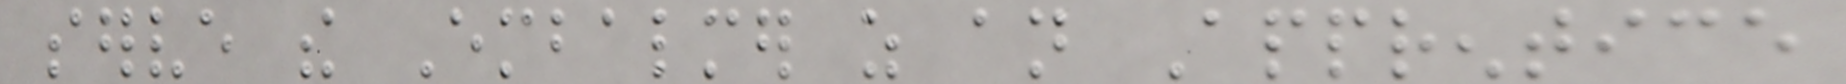serve the Embalmer as an Apprentice
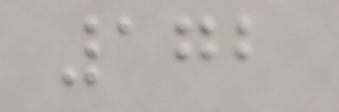172
